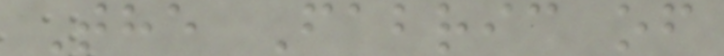The Fabric of
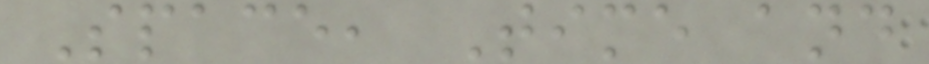Space, Time and
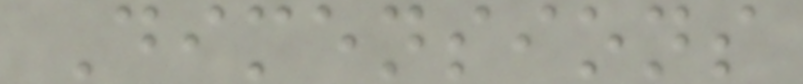Dimensions
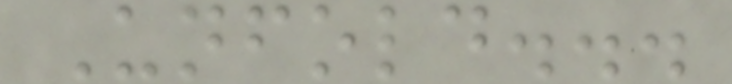Unfold...
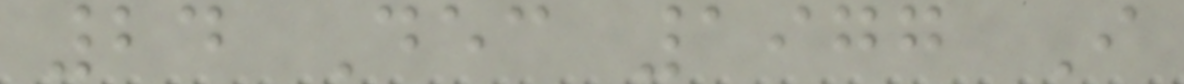24 Dec 1977 I
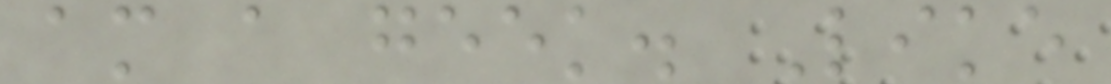am a geek. Like
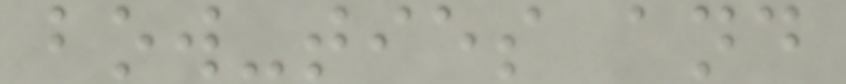bow-ties and
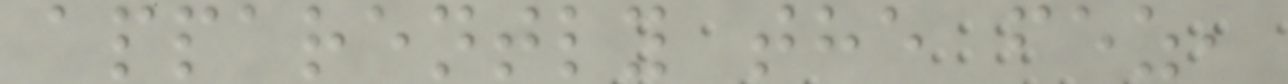apparently the fez,
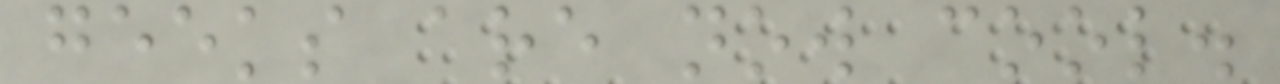geeks are now cool.
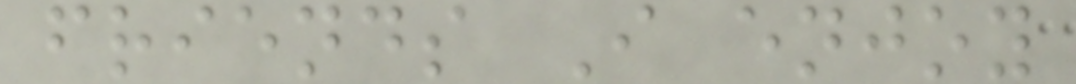friends I enjoy
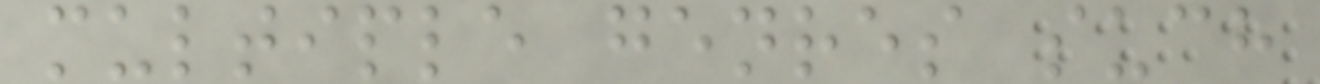multiple genres such
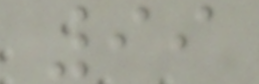99
